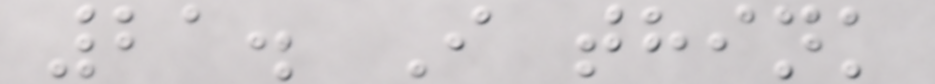21. I think
